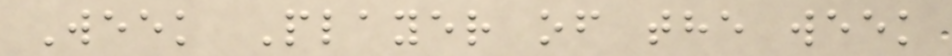Week Player of the week
